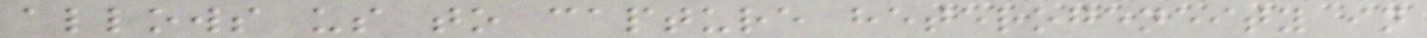allows us to capture heterogeneity in
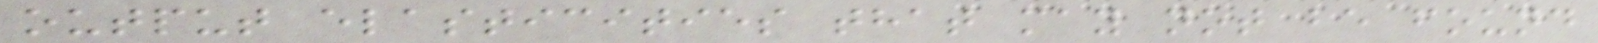output elasticities that may not be found
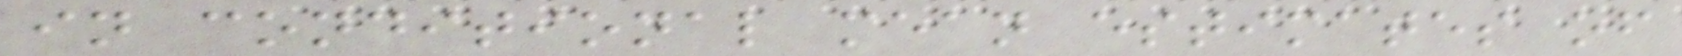in conditional mean estimates of
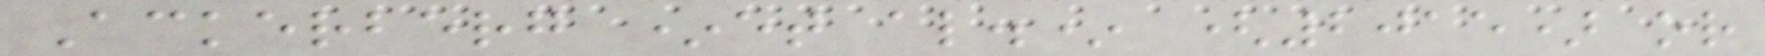Ackerberg *et al.* (2015) or
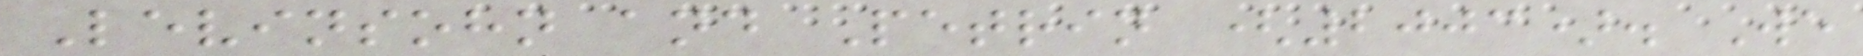Levinsohn and Petrin (2003). We
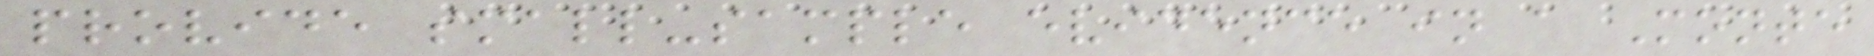provide small-sample evidence in a Monte
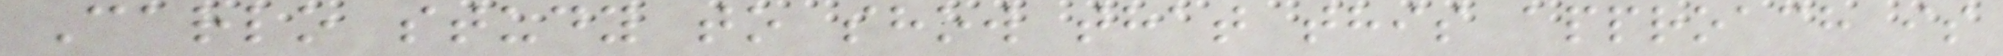Carlo study to show that this approach is
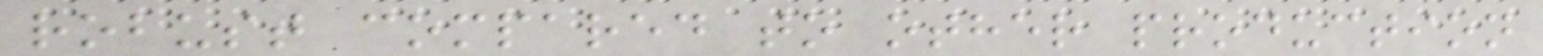robust compared to other production
